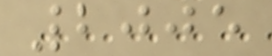2005
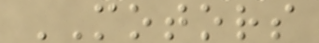MOTORS
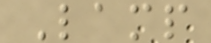Lamp
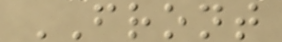FRONT
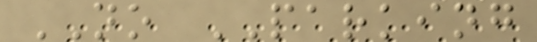NO PARKING
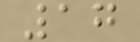17
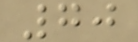70
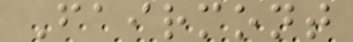Fairmont
